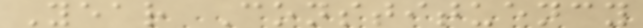Year Constituency
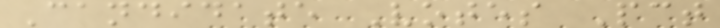Candidate Votes Pct
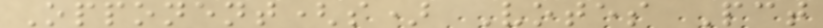Opponent(s) Votes Pct
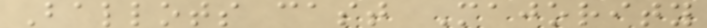Ballots cast Majority
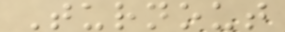Turnout
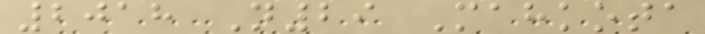2018 N29 Mahkota
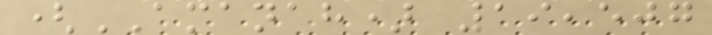(AMANAH) 19,507
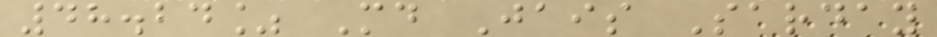48.24% Md Jais Sarday
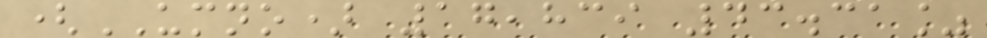(UMNO) 17,839 43.31%
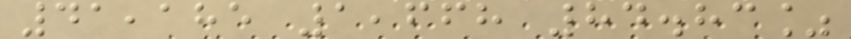41,185 1,668 84.83%
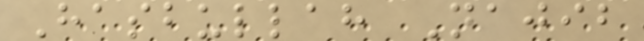Hasbullah Najib
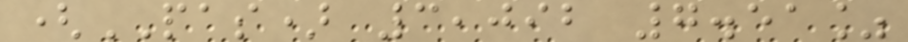(PAS) 3,092 7.51%
